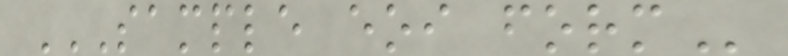SAMPLE EOI FORM
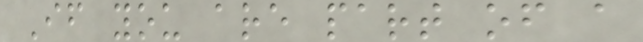If you are part of a
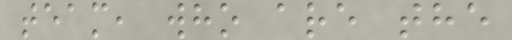team, who are the
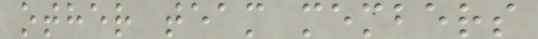other team members
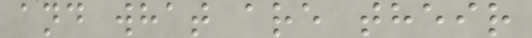and what are their
